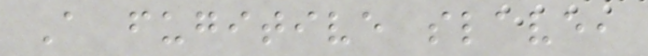A fugitive slave,
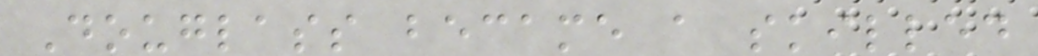Douglass became a skilled
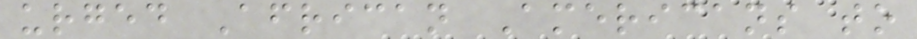urged African Americans to
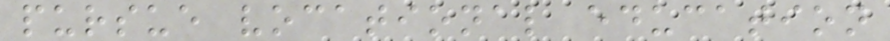pursue vocational education
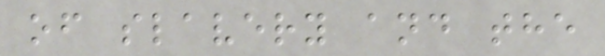of slavery and the
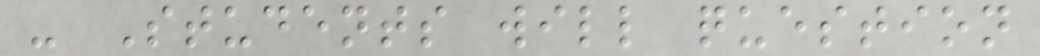- Students will question
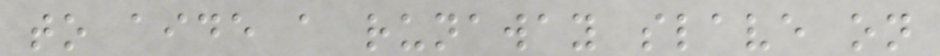to aide a runaway slave on
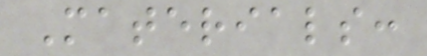Materials:
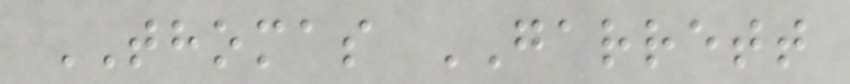THOMAS GARRETT
